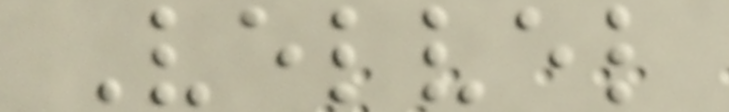Velvel
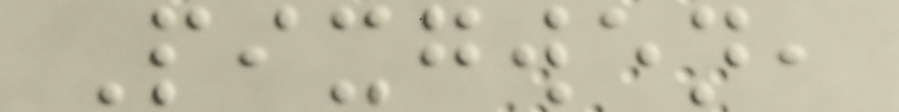Pixgwen,
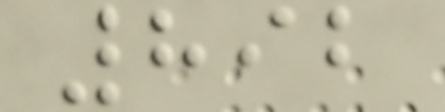892
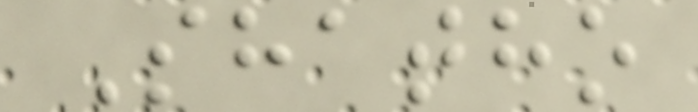Shatho
